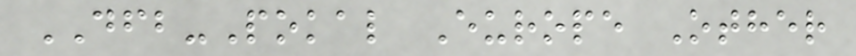DFB-Pokal Europe Other
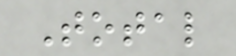Total
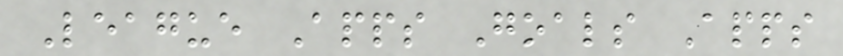League Apps Goals Apps
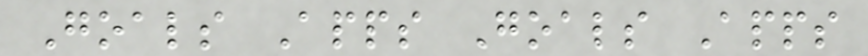Goals Apps Goals Apps
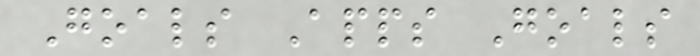Goals Apps Goals
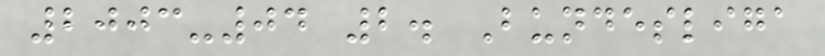2003-04 2. Bundesliga
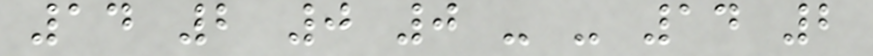14 2 0 0 - - 14 2
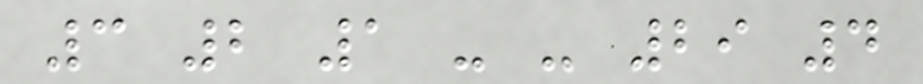3 2 1 - - 29 4
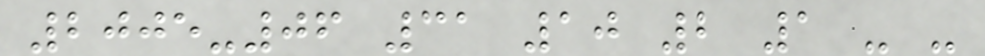2005-06 31 10 2 1 - -
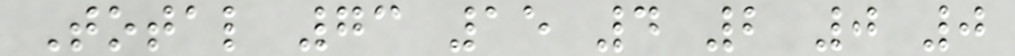Total 73 15 4 2 0 0
